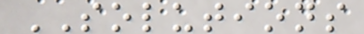SOLUTIONS
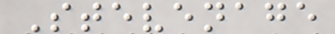Stevenage
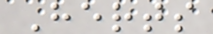Herts
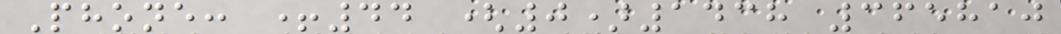Phone: +44 (0)1438 365810
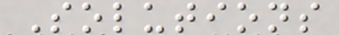Solutions
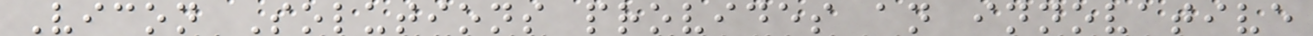Vicon Solutions provides an innovative
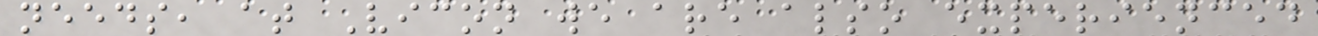needs, at Vicon we are also experienced
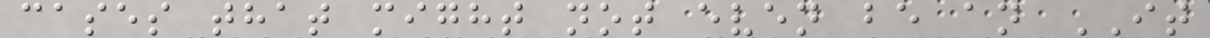cases that might not even be an IT
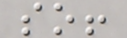so!
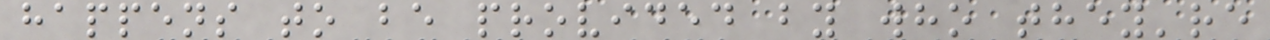happens to be provided by who they're
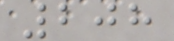208
